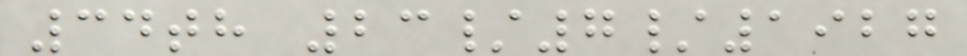34th 23/7/1927
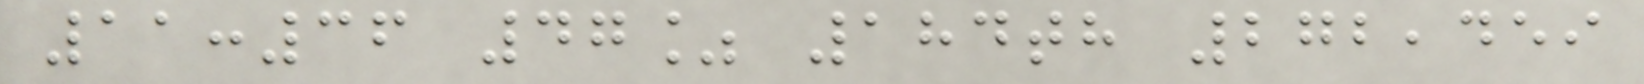11:36 47% 184th 272,459
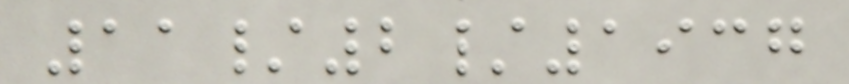11/2/1937
